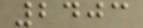2403
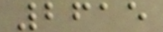2615
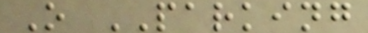O PARKING
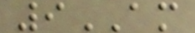9AM
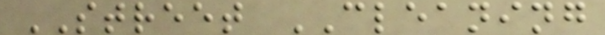STREET CLEANING
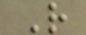R
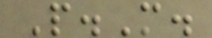P.M.
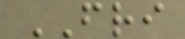FRI
